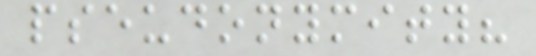pseudonymity?
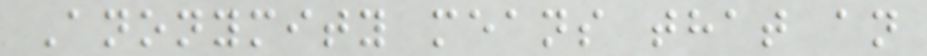Anonymity means that an
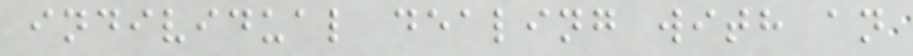individual dealing with an
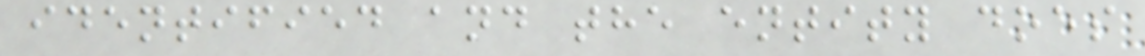identified and the entity does
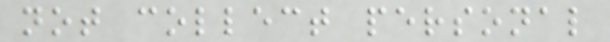not collect personal
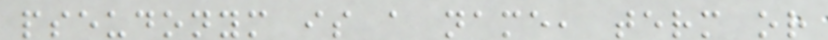pseudonym is a name, term or
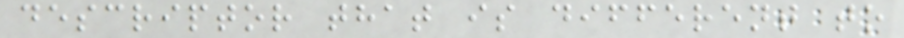descriptor that is different to
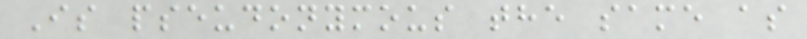Is pseudonymous the same as
